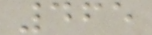465
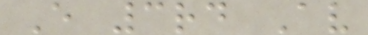E 3rd Av
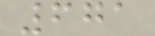671
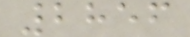2856
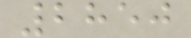2850
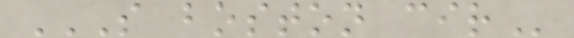S BOSTON CIR
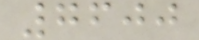7600
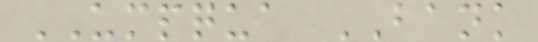UMPQUA BANK
